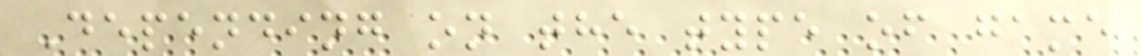Depending on the type of game
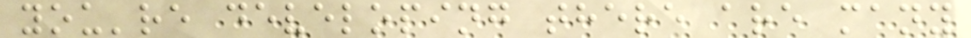you're developing there are many
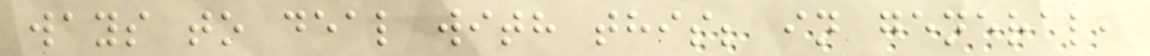ways to deal with this; in general,
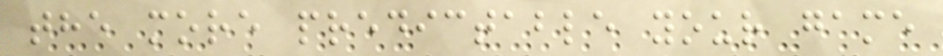the more predictable your game
